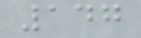147
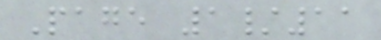Page 1/11
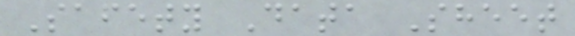Safety Data Sheet
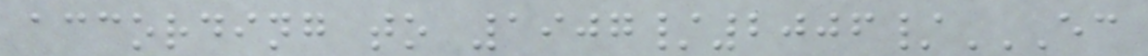according to 1907/2006/EC
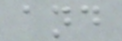and
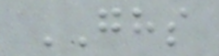GHS
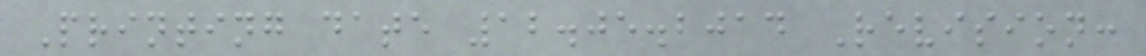Printing date 12.05.2014 Revision:
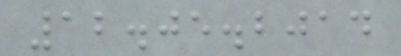12.05.2014
